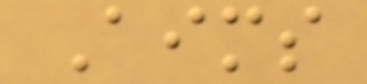Aims
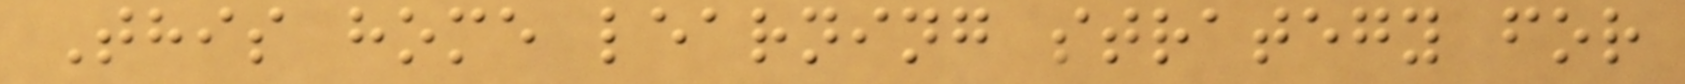This home learning strategy for
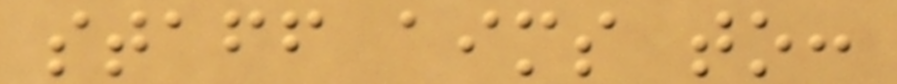staff aims to:
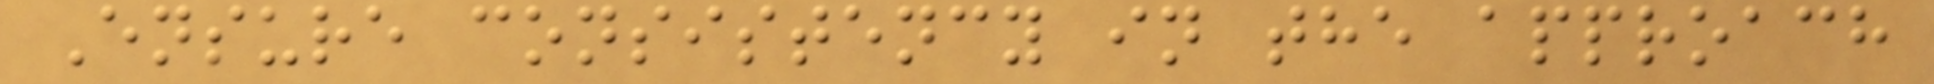Ensure consistency in the approach
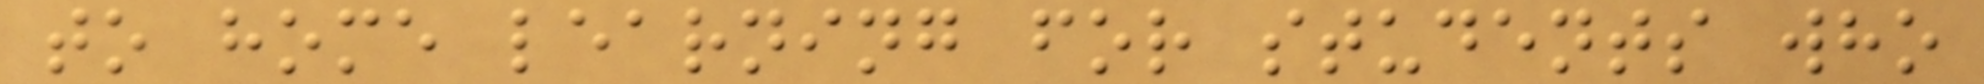to home learning for students who
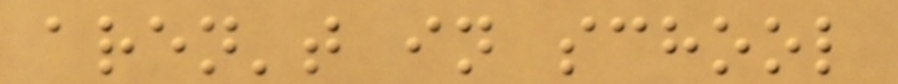aren't in school
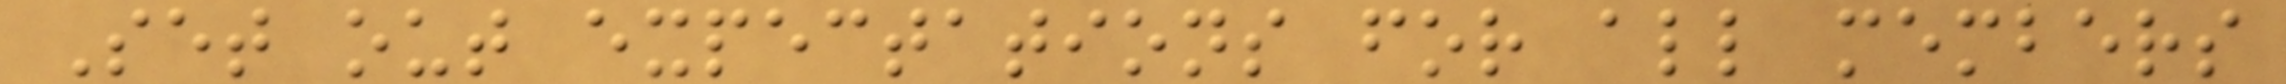Set out expectations for all members
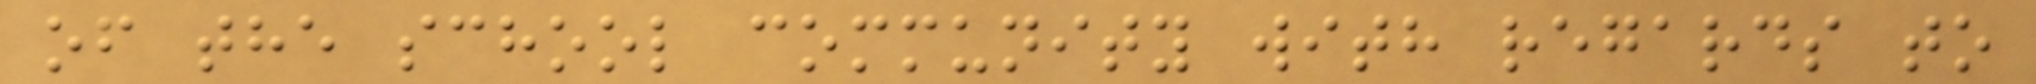of the school community with regards to
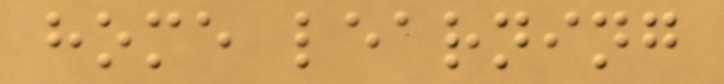home learning
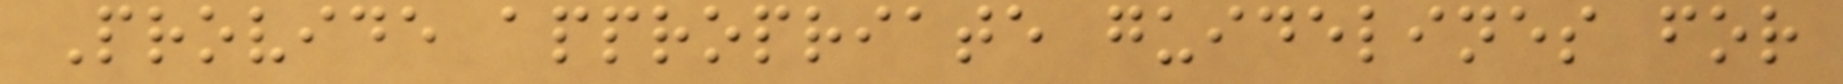Provide appropriate guidelines for
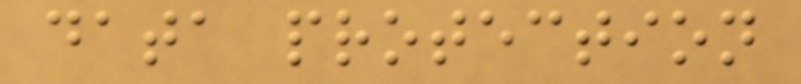data protection
